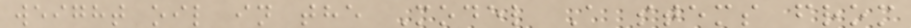weight oil in the Model A stems from
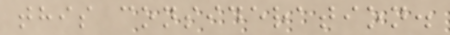this consideration.
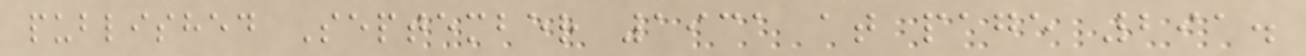published September 1931 at page 291.
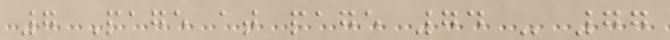7 Page at page 74 - 77
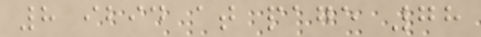8 ibid at page 78
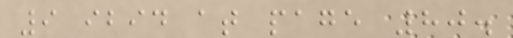9 ibid at page 80.
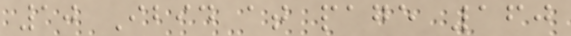10 Ibid at page 160
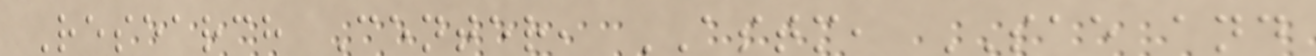Research Center, ASTM, SAE and
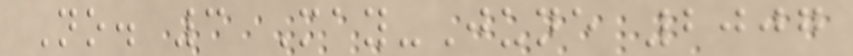No. 3 May-June 2007
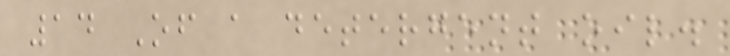14 Of a detergent oil.
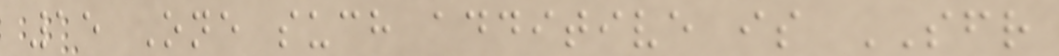15 One such additive is SFR
